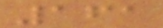161
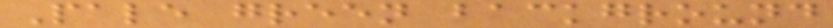Pale green background
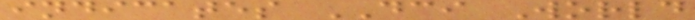indicates DCI World
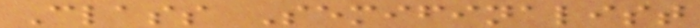Class Semifinalist
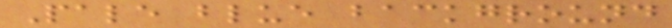Pale blue background
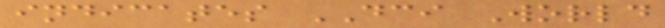indicates DCI World
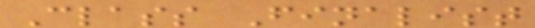Class Finalist
